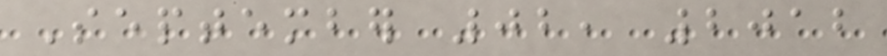September 02, 2012
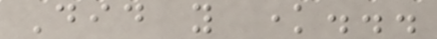Did you know...
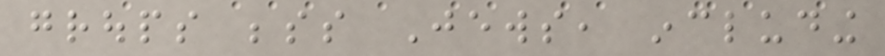groups besides Jews, including
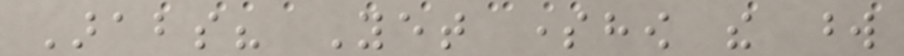Arabs? Yet somehow the word
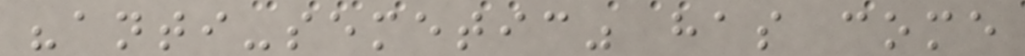"anti-semetic" has come
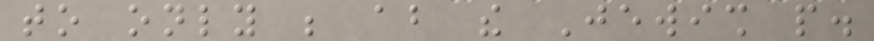to only be about the Jewish people.
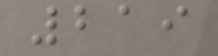219
